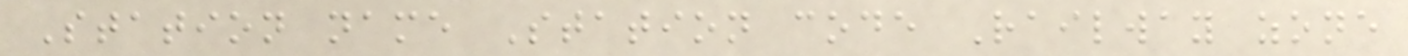Station name Station code Railway zone
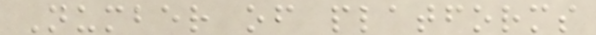Number of platforms
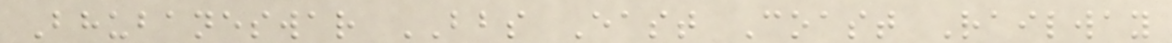Bhubaneswar BBS East Coast Railway
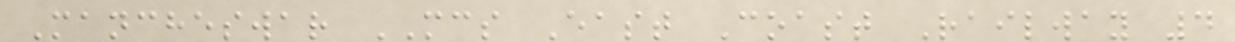Mancheswar MCS East Coast Railway 4
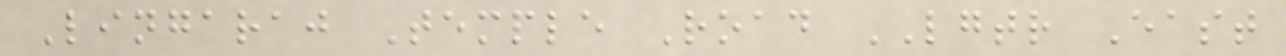Lingaraj Temple Road LGTR East
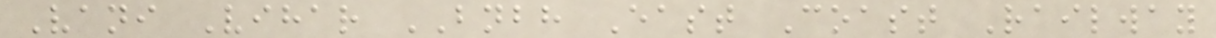Vani Vihar BNBH East Coast Railway
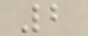2
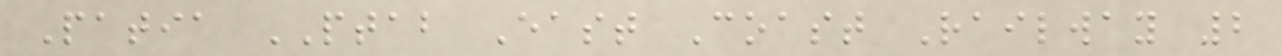Patia PTAB East Coast Railway 2
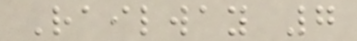Railway 7
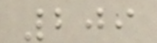209
